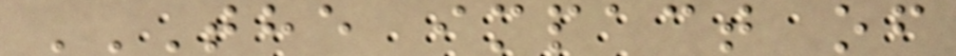THE IMPACT OF
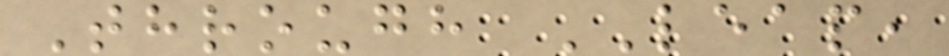Through LEAP,
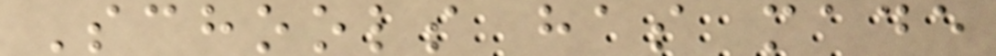Schools has made
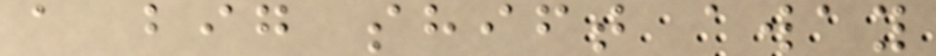a big shift away
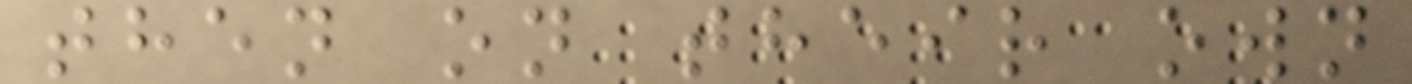then on their own
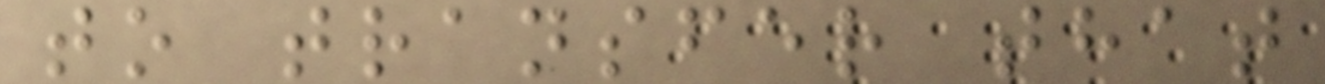to transfer that
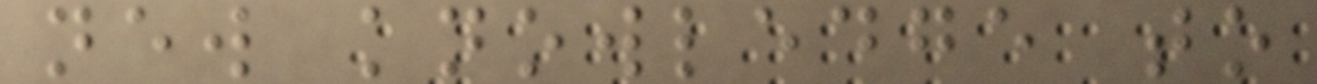new knowledge to
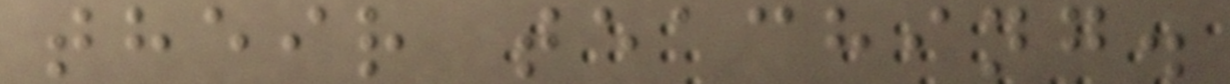their teaching.
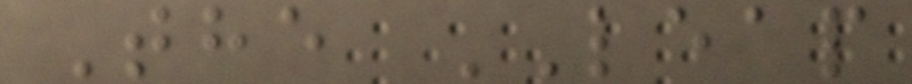The LEAP
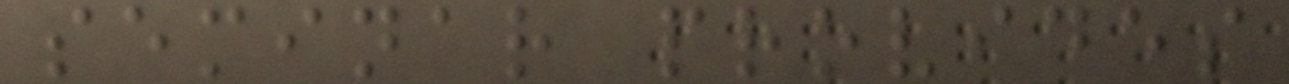seminar provides
